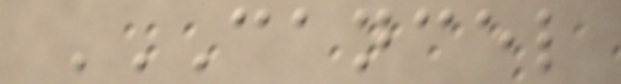CANCEL
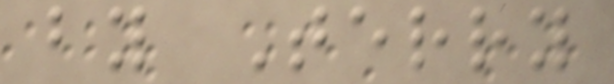by Terry
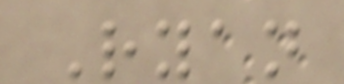Ryan
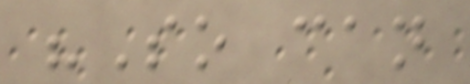"So can
